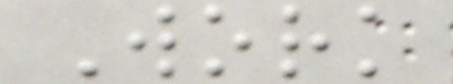Work
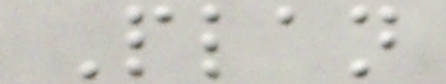Plan
